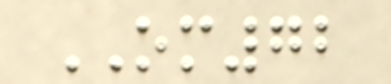OM72
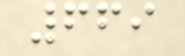669
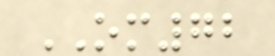OM72
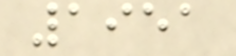1951
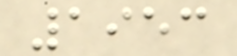1953
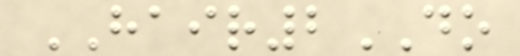HAIR2DO
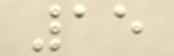15
